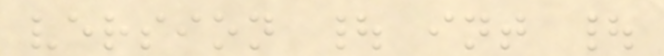version | int |
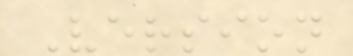Version
